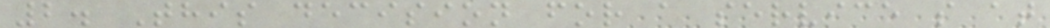2. This decision for a service s at
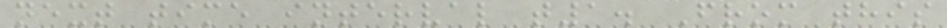next time interval t1. From this
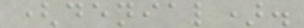(denial).
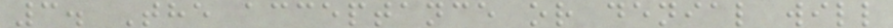3. The acceptance or denial will
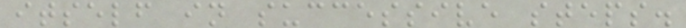itself in successive steps.
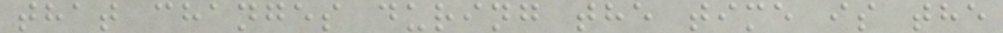that changes during the time is the
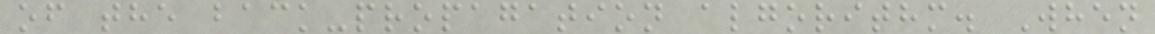of the back-propagation algorithm. When
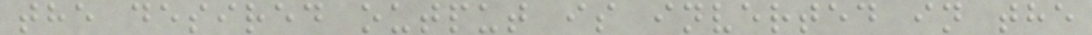the desired output is inverted in the
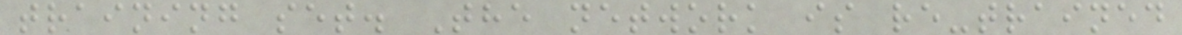training set. The network is re-trained
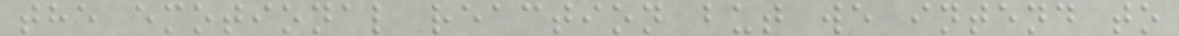the emotional reaction but we intend to
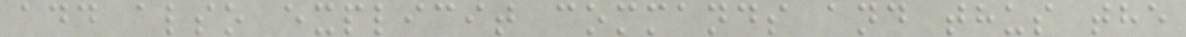add also explicit commands and thus the
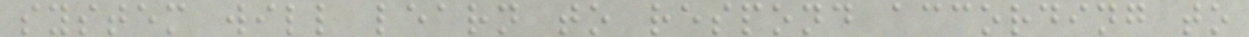system will learn to respond according to
